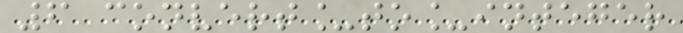6 convert_to_integer
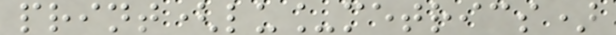print(lu_metrics)
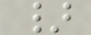}
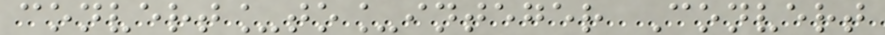convert_to_integer Convert
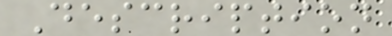Description
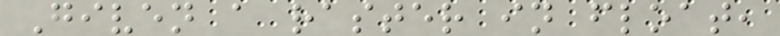Given a raster in float,
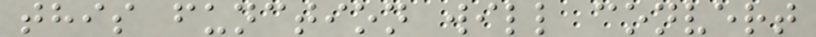this function will convert
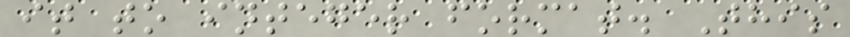it to integer format. This
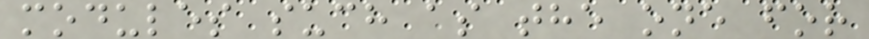modules such as the one for
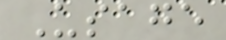Usage
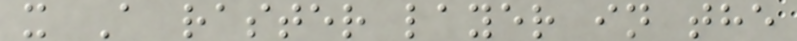x A raster layer in the
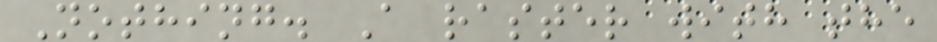Nothing. A raster with the
